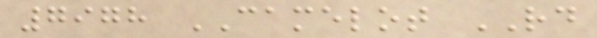7978 CAMELOT RD
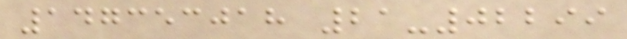147353018 21-02299
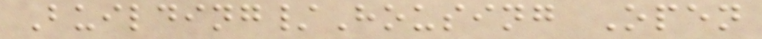Building/Housing Open
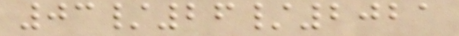03/26/2021
